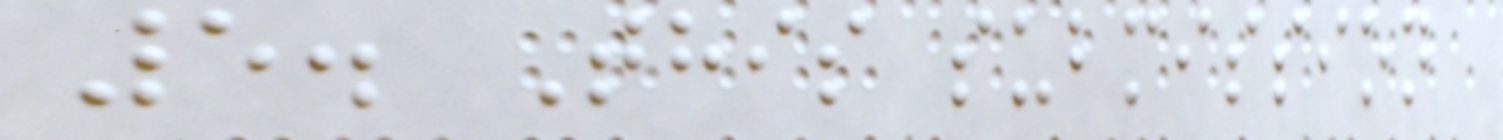5. This submission
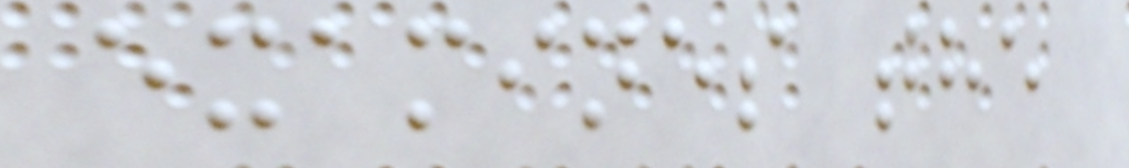examines the
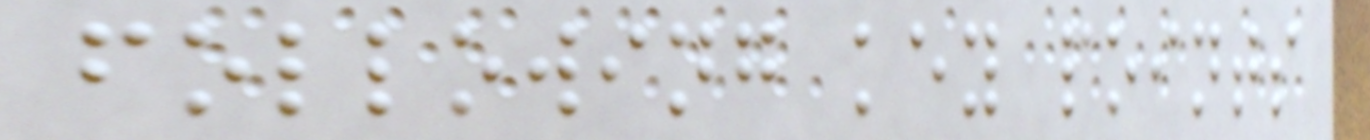following key points
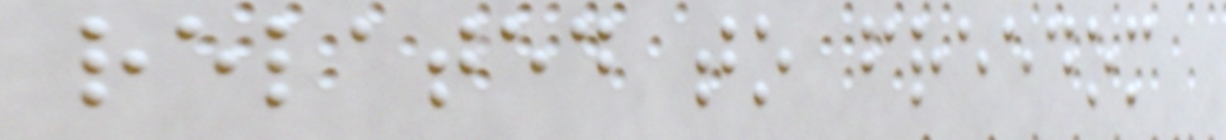related to freedom
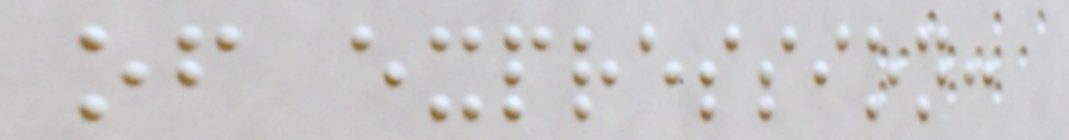of expression:
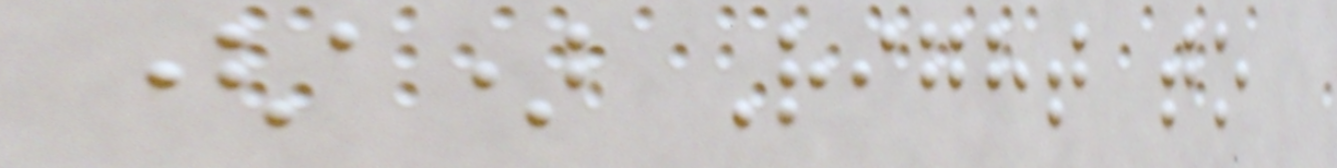(a) Right to
